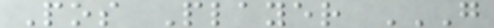Pos Player G
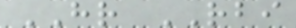HR RBI
